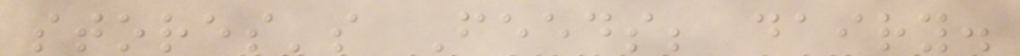stores's Feeds; dairy.
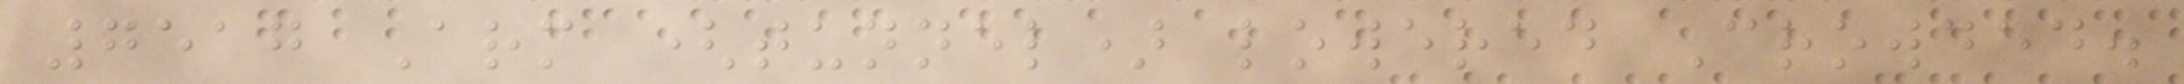7517 Arm (tunnel) lowered Crowded.
